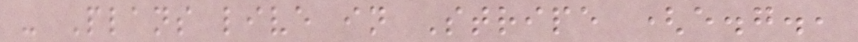- Plans live in Stripe (e.g.,
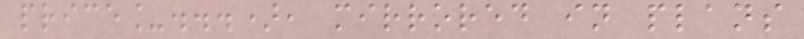price_...), mirrored in plans
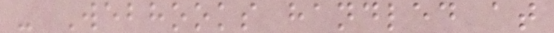- Webhooks handled at
